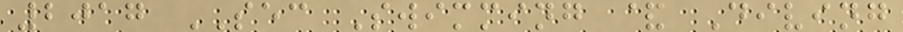2017 SEC Swimming & Diving
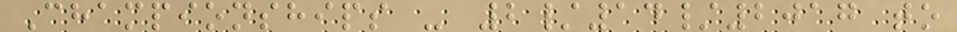Championships - 2/14/2017 to
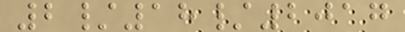2/18/2017
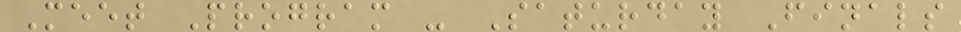Meet Program - Saturday Finals
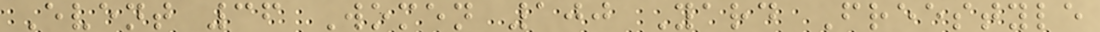Event 36 Women 100 Yard Freestyle
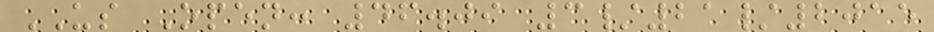US Open: 46.09 3/21/2015
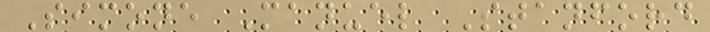Simone Manuel Stanford
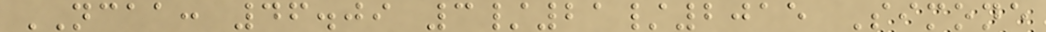NCAA: 46.09 3/21/2015 Simone
